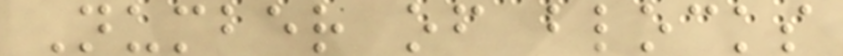Number of blocks
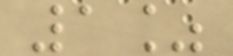1%
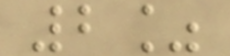2%
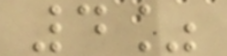4%
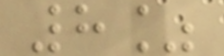8%
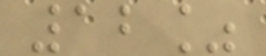12%
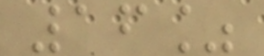16%
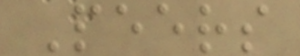Peers
